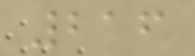216
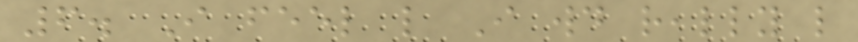6. I feel like I would really like
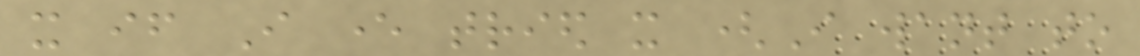it if I ever tried it (I want to
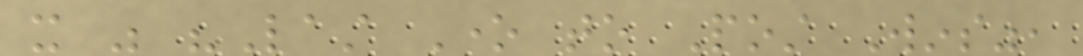it was "Last One to Post Wins",
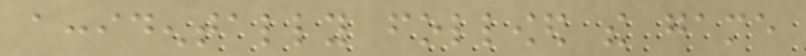accidentally followed the game
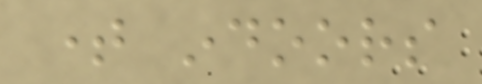time indoors
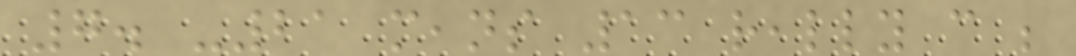7. -21 means 13 really can be
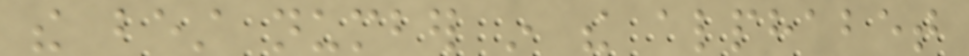the best number in the alphabet
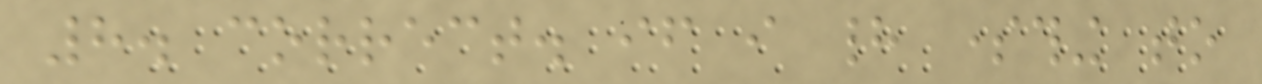8. correct. if i had something to
